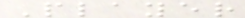Player
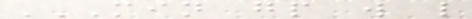MIN GP W L
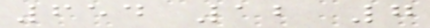654 12 7
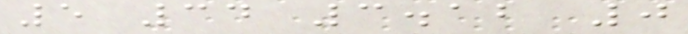5 34 3.12 0
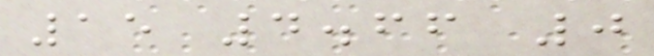15 4.66 0
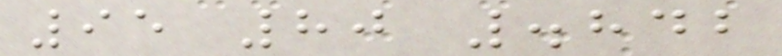95 80 .842
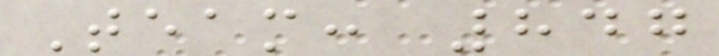Team: 847
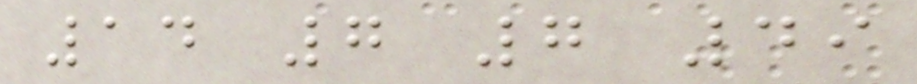14 7 7 49
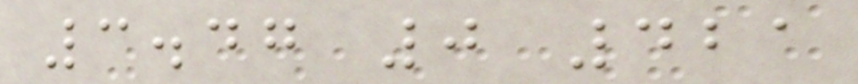3.47 0 421
